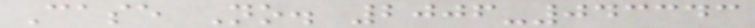Case No. 2006-043343
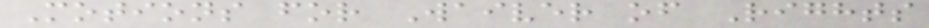Motions for Waiver of Rights
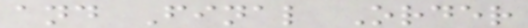and Final Order
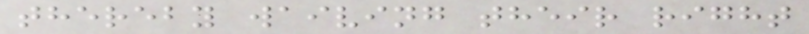thereby waiving their right
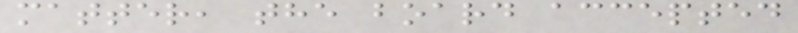matter, the board accepted
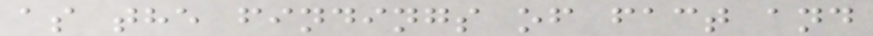as the findings of fact and
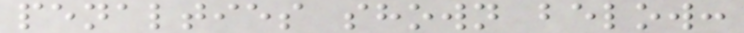penalties shown below:
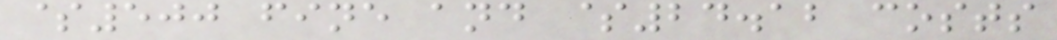$500 fine and $24.12 costs
